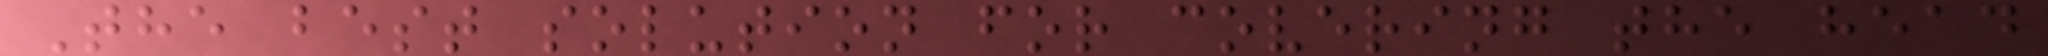The best solution for covering the head
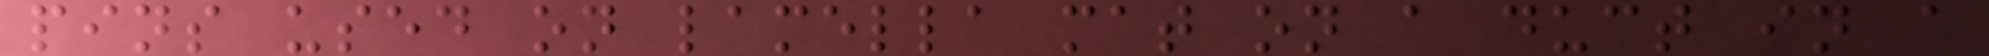pins used on lamella mat on a duct in a
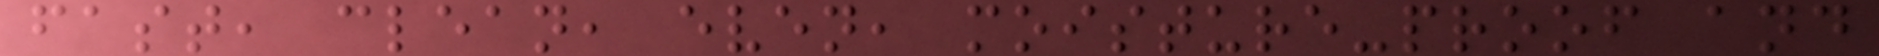fast, clean, even, moisture-proof and
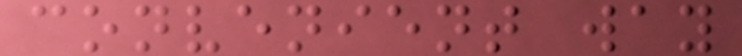convenient way
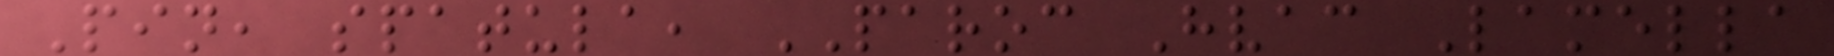Pin, spatula, PAROC Hvac Lamella
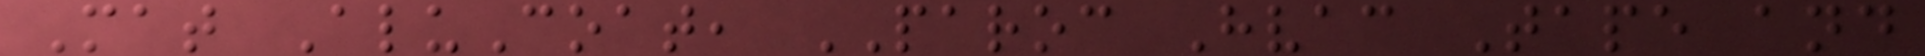Mat AluCoat, PAROC Hvac Tape and
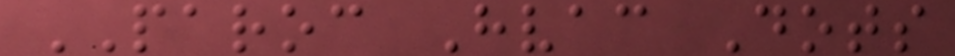PAROC Hvac Dots
